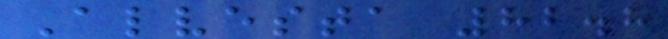Alvesta 82.8
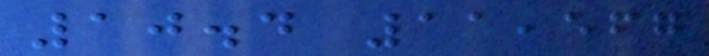10.4 11,567
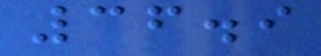36.9
